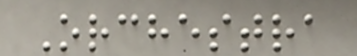Orchestra
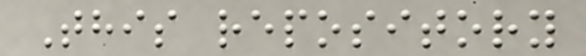This repository
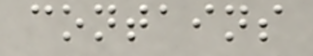contains
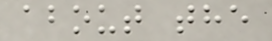about the
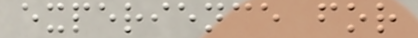experience for
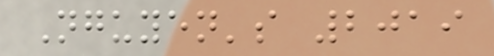Nguyen's 2019
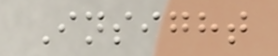Insight
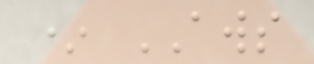* AWS
